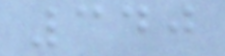340
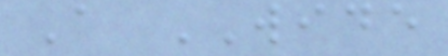A WIDE
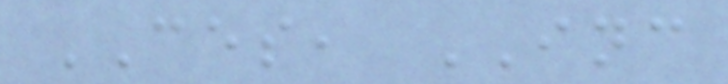CES, INC
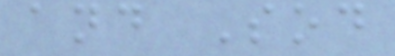and Sod
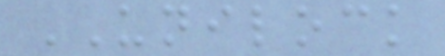UNILOCK
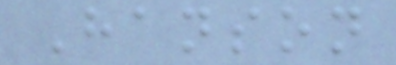Hanson
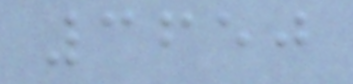3650
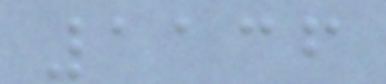1136
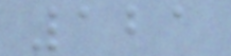121
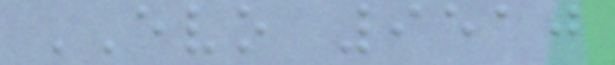EVO 9510
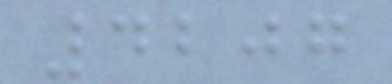4207
